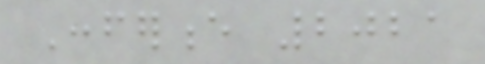Conference 2021
